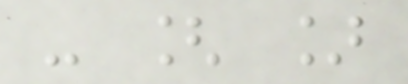- [ ]
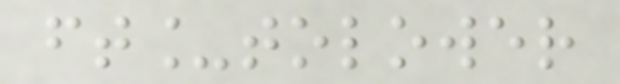ft_tolower
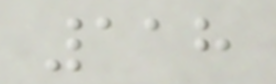118
